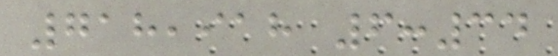718,918 6:34
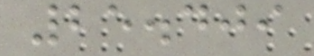25.409
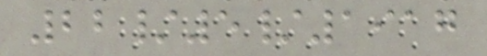22/5/1917
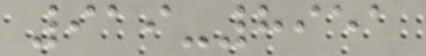919-8951
